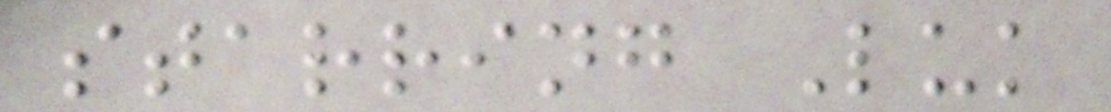starring Luk
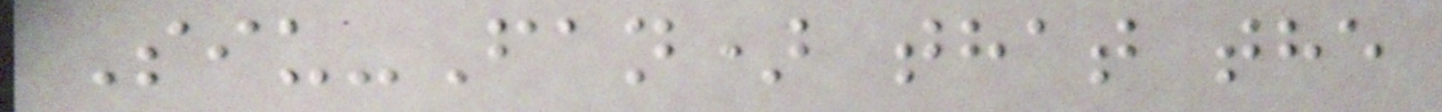Siu-Fan) that the
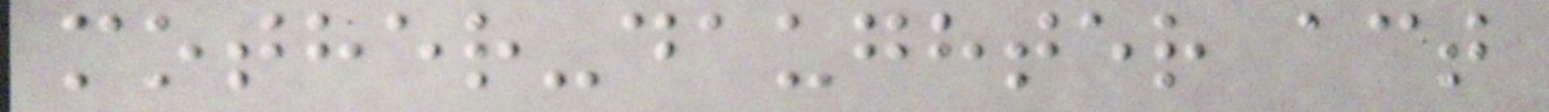mother-daughter act
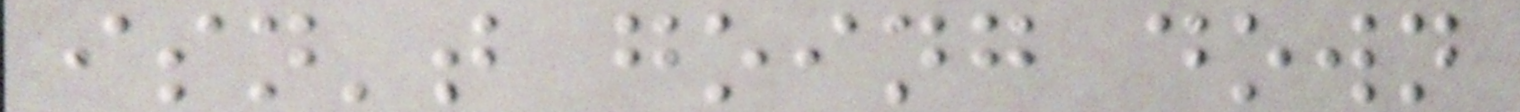isn't going down
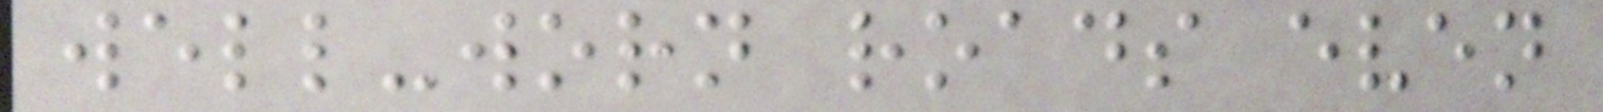well-worn roads even
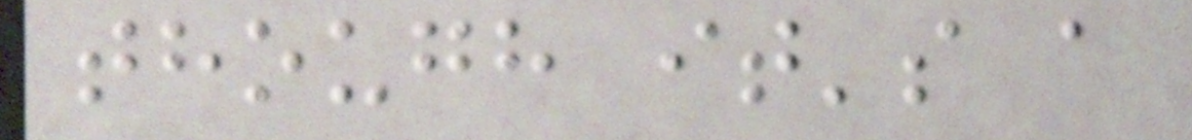though it's a
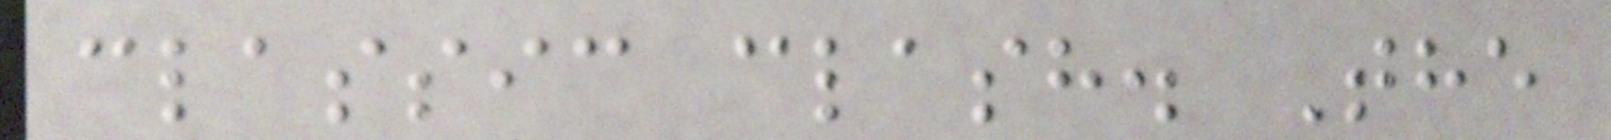classic clash. The
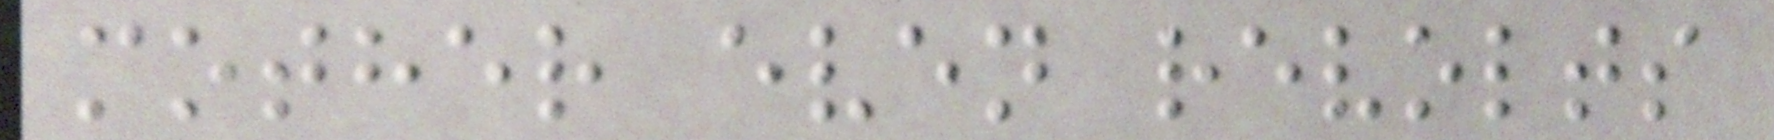mother even revolts
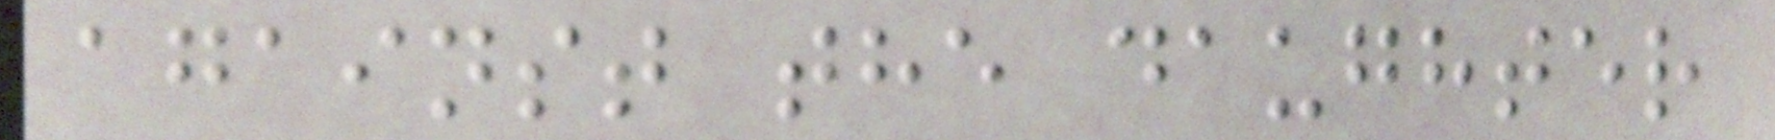against the daughter
